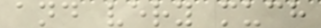and very much
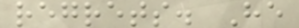regrets. He
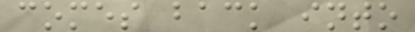comes back into
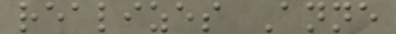realizes Anne
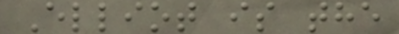Elliot is the
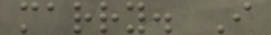marry. I
